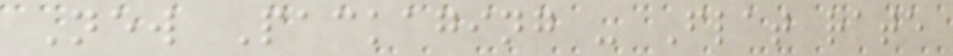New Packaging - Flat rate
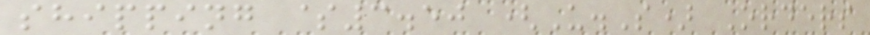shipping $3.50 (U.S) Orders
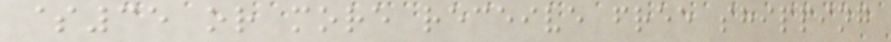$35 or more receive free shipping
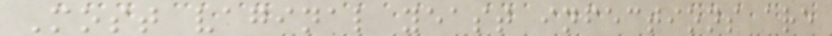Most vaginal yeast infections are
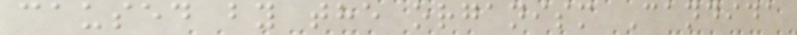caused by the organism Candida
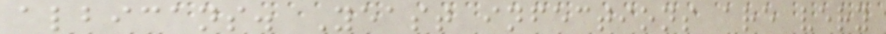albicans. Yeast infections are very
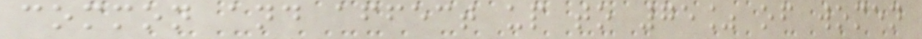common and affect up to 75% of women
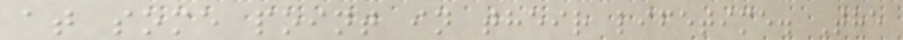at some point in their lifetime. The
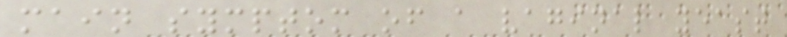main symptom of a vaginal yeast
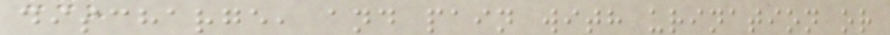discharge, and pain with urination or
